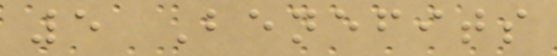5 Benefits
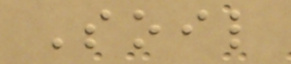Soil
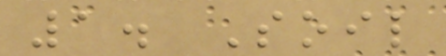1. Soil
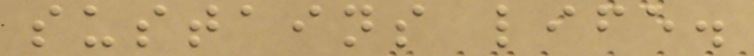sustains life.
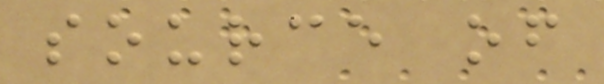source of
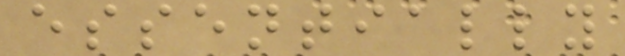essentially
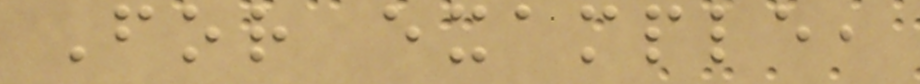For example,
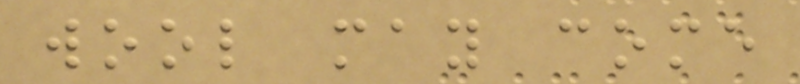wool may come
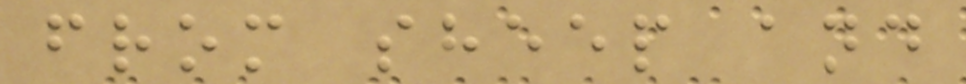from sheep and
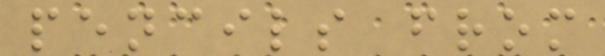pencils from
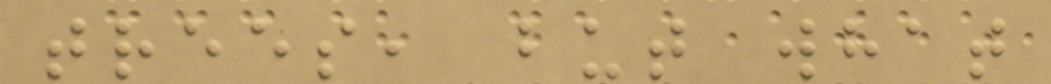trees, but what
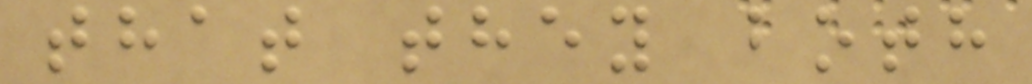that they both
